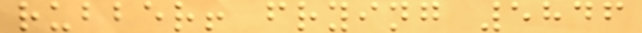rubber! frying 5846
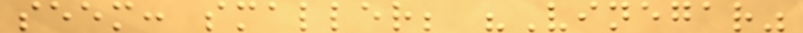seem: smaller; "Vinegar"
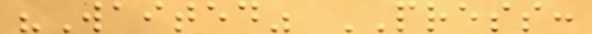"Waited" PRESS:
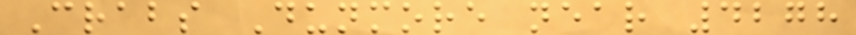Crabs Dunmore near 4278
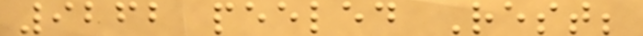9262 peeled Rest;
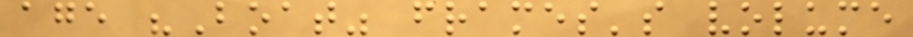age "Boat" frames's volume
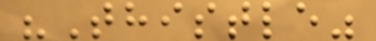"Thistle"
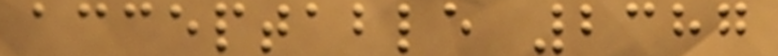acceptable 2387
